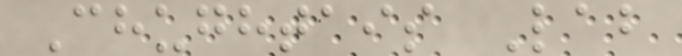Chughtais Lab
